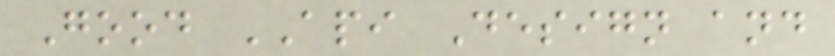Good API Design and
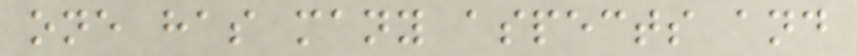one has many aspects and
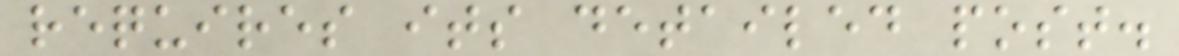requires its detailed post.
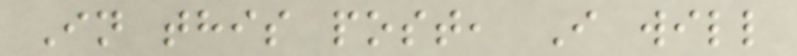In this post, I will
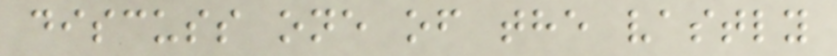discuss one of the vastly
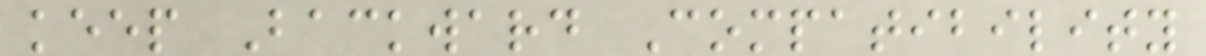keep Backward Compatibility
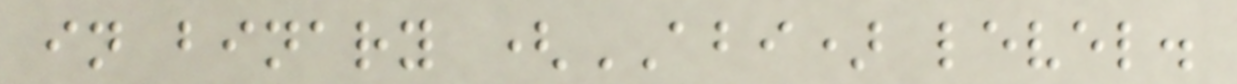in binary (ABI) level.
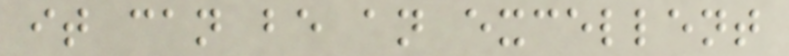it can be an excellent
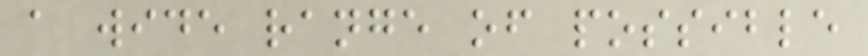a wide range of possible
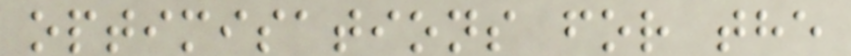optimisations for the
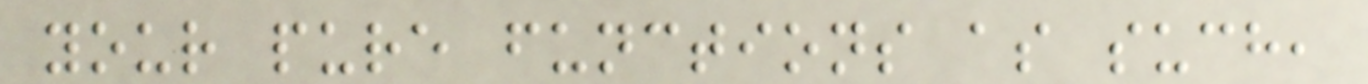your pure functions as such,
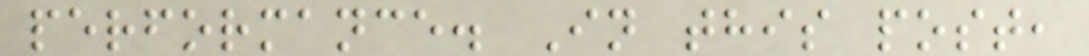performance. In this post,
